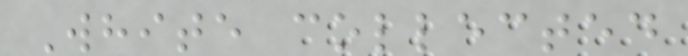White collected
